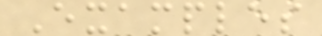Examples
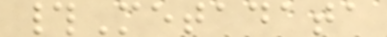#Metadata
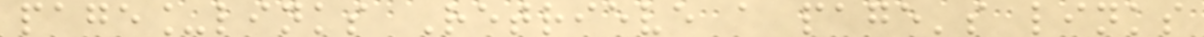page_links Retrieve a page's links
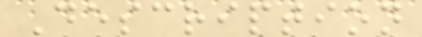Description
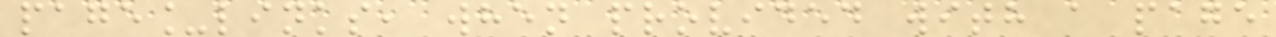page_links, when provided with a page
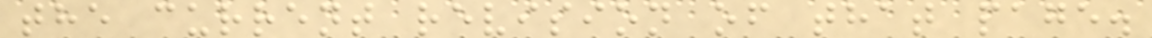the current revision of that page.
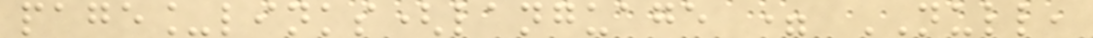page_links(language = NULL,
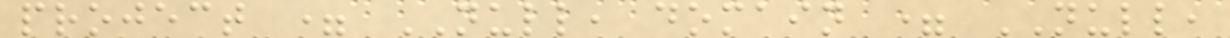project = NULL, domain = NULL,
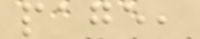page,
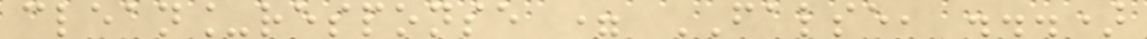clean_response = FALSE, ...)
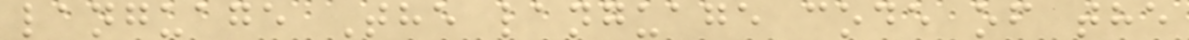language The language code of the
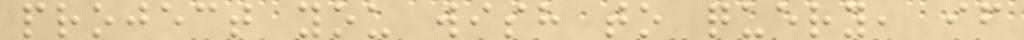project you wish to query, if
